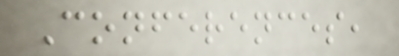Conferences,
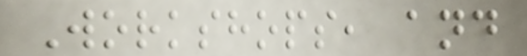Workshops, and
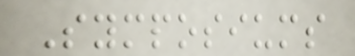Symposiums
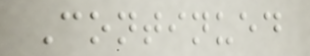Continued
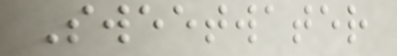Sweetwater
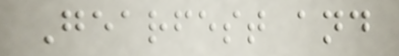Gearfest and
